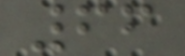66
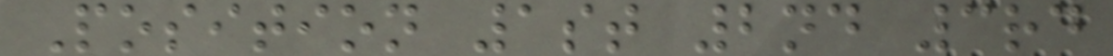Position 1st 2nd 3rd
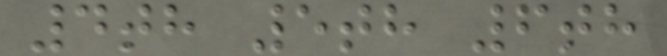4th 5th 6th
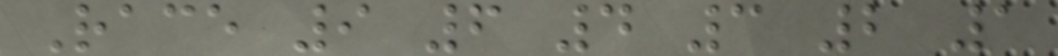Race 9 6 4 3 2 1
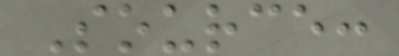Source:
